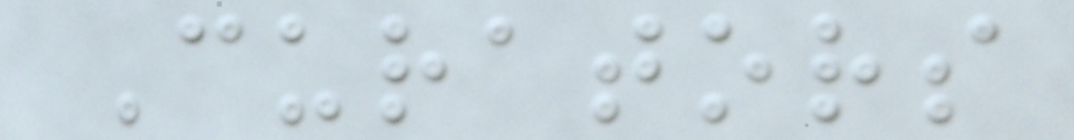Curators
